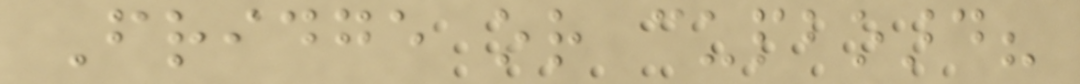Fridge or cupboard?
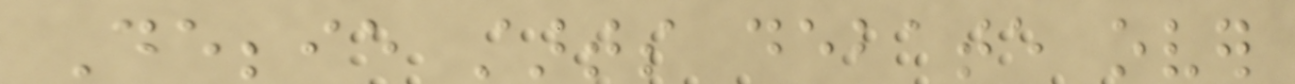Debbie starts debate over
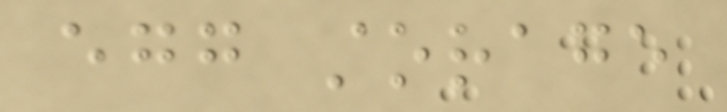egg storage
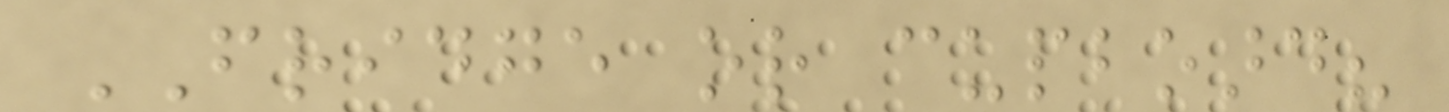FRIDGE or cupboard?
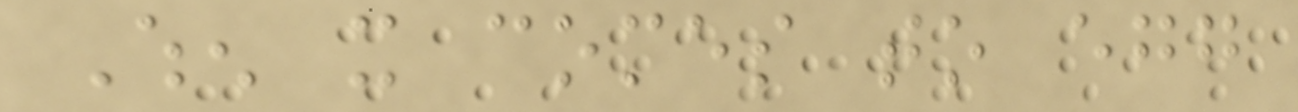When it comes to egg
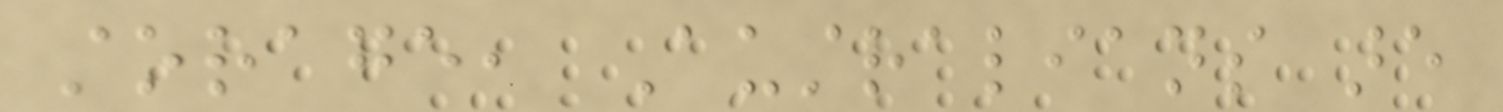storage, Australians are
